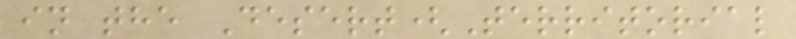in the Desert(Territorial
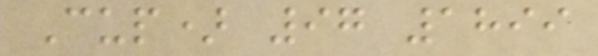Cup) 97 1899
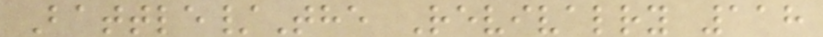Battle/The Revivalry 118
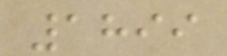1899
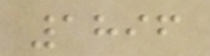1896
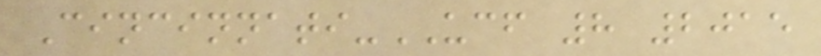Cincinnati-UCF 8 2015
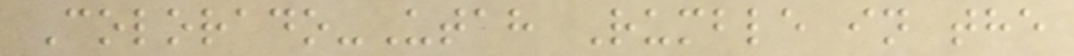Colorado-Utah Rumble in the
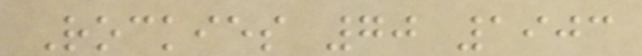Rockies 70 1903
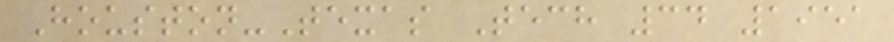Houston-Texas Tech 34 1951
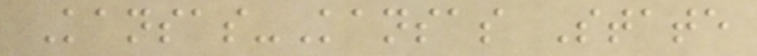Kansas-Kansas State
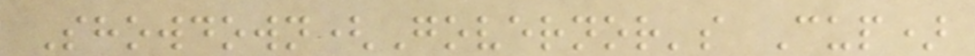Showdown(Governor's Cup)
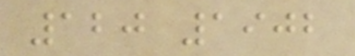120 1902
